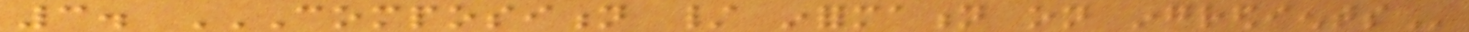3. COMPOSITION / INFORMATION ON INGREDIENTS
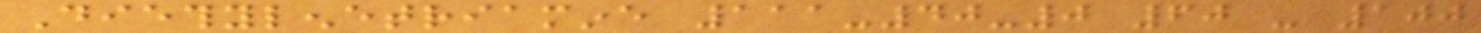Diethylenetriamine 111-40-0 60 - 100
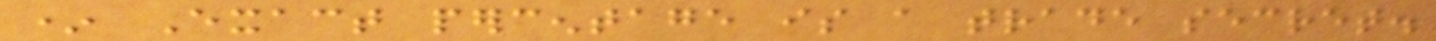* Exact percentage is a trade secret.
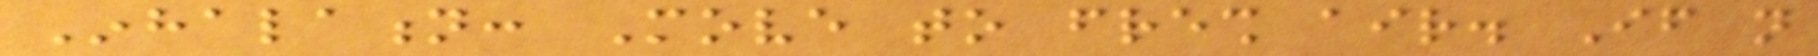Inhalation: Move to fresh air. If not
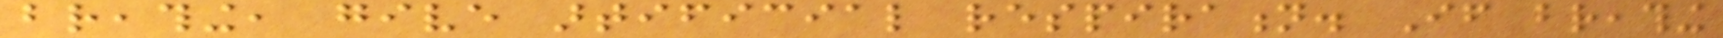breathing, give artificial respiration. If breathing
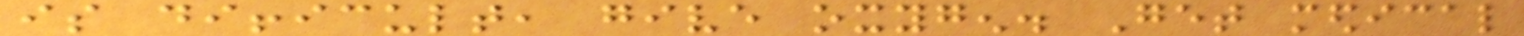is difficult, give oxygen. Get medical
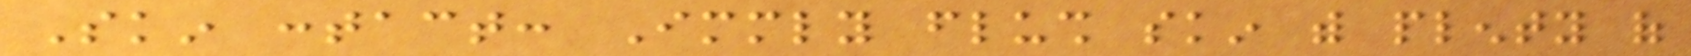Skin contact: Immediately flush skin with plenty of
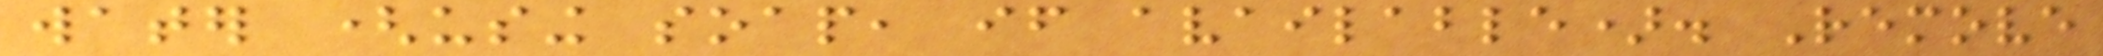water (using soap, if available). Remove
